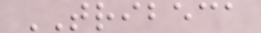TRIBECA
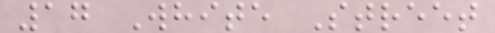17 White Street
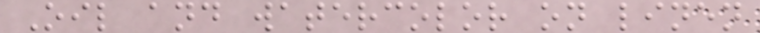Oil and watercolor on linen
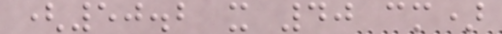(50.2 x 40 cm)
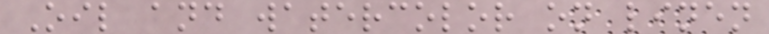Oil and watercolor on linen
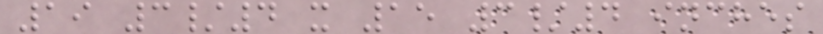19 3/4 x 15 3/4 inches
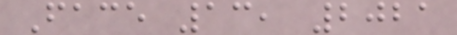Face 13, 2021
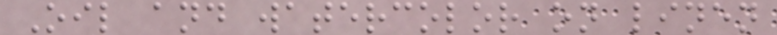Oil and watercolor on linen
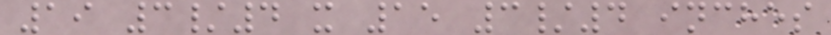19 3/4 x 15 3/4 inches
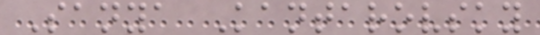Sanya Kantarovsky
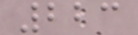223
